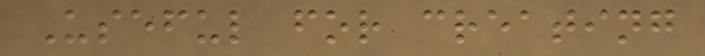Useful for creating
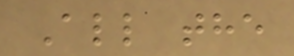All the
